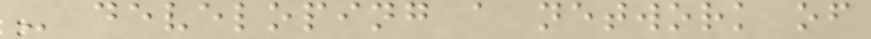- developing a network of
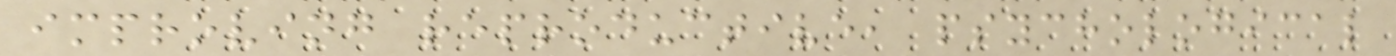improving reproductive, psychological
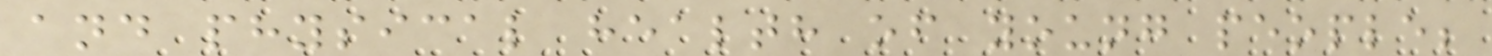and physical health of young people;
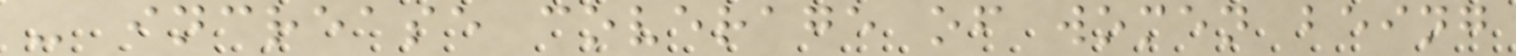- increase coverage of women being
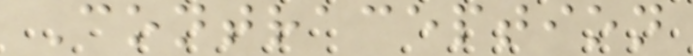Contraception
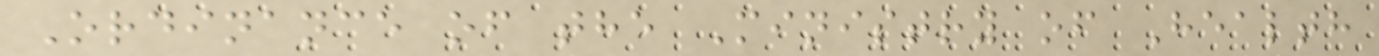Ordinance of the Ministry of Health
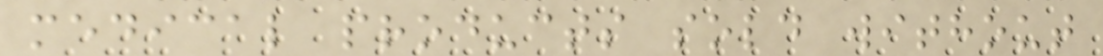medical products sold without
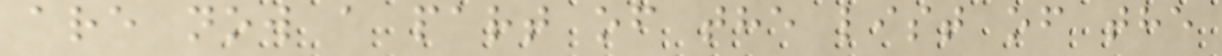are now a part of the list of the
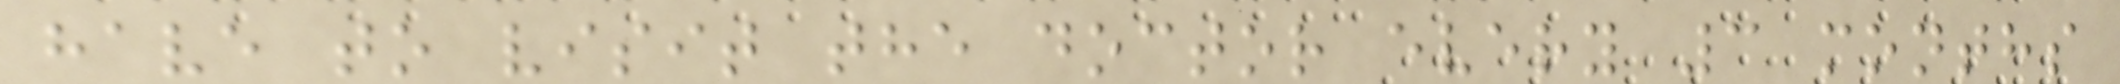have to visit the doctor every 3 months
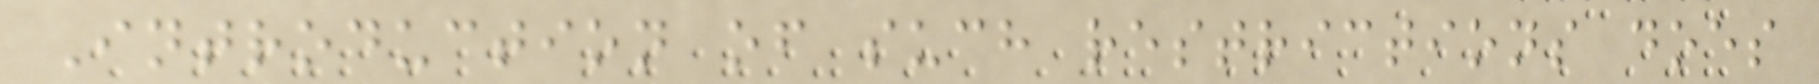Introduction of such restrictions does
